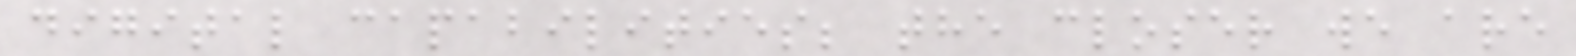digital capabilities; the closer we are
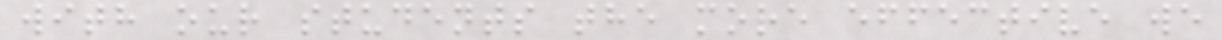with our students the more effective we
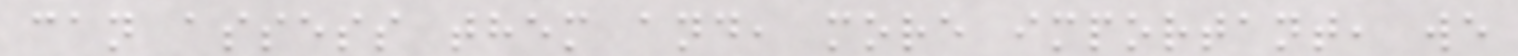can assess them and, more important, we
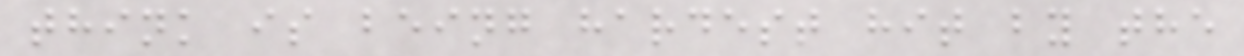think is being hardest hit by the
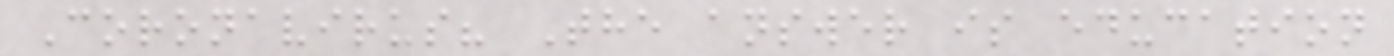Coronavirus? The answer is education
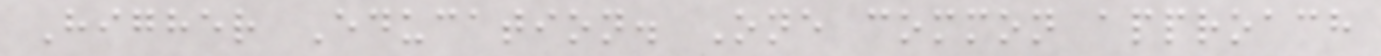Higher Education. One common approach
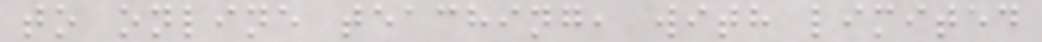to online teaching, with limited
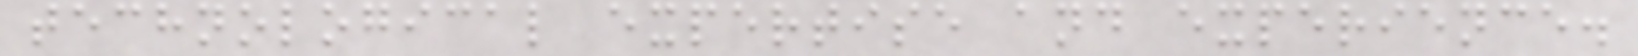technological expertise and experience.
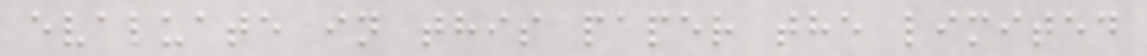evaluate in this paper the limited
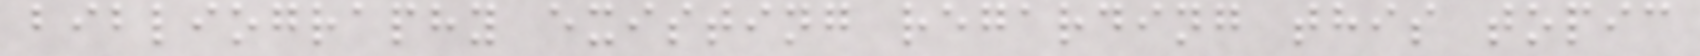bibliography existing regarding this topic
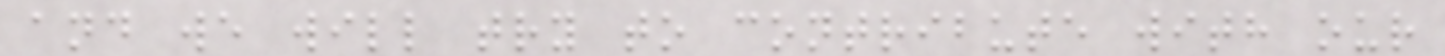and we will try to contribute with our
